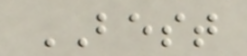BEST
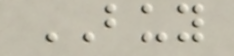BUY
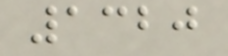1320
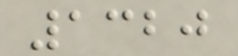1320
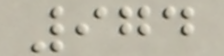974
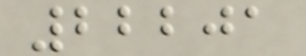22201
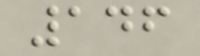146
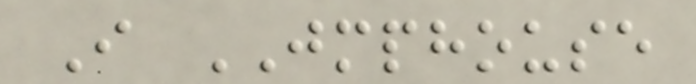I JMPHOUSE
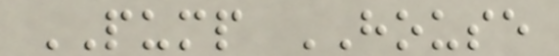PUMP HOUSE
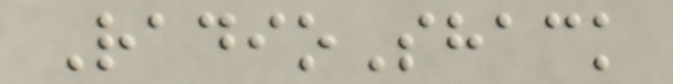RadioShack
